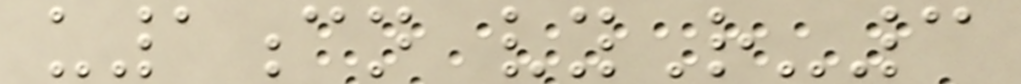u1cn vyR-3
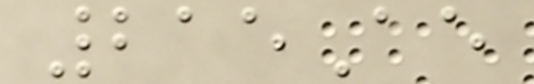215Ae
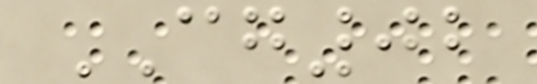CG02
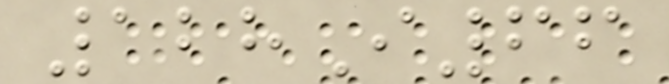128I66
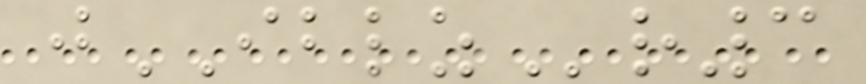jIBLZr3
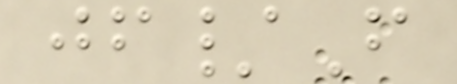jf/F
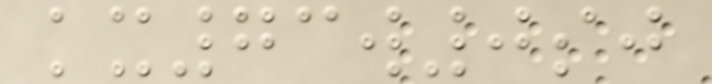kx73w0sj
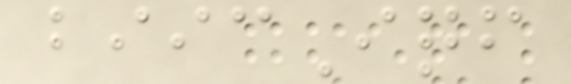biicIqf
